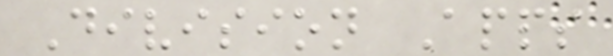Division Apps
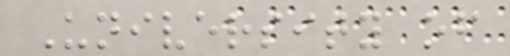University of
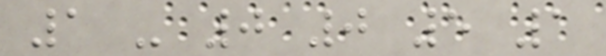1 - 0 0 5 1
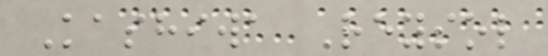Kashiwa Reysol
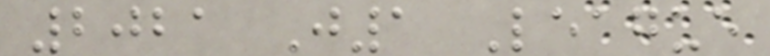2021 J1 League
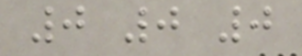0 0 0
